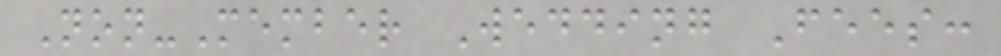Non-Member Wedding Fees:
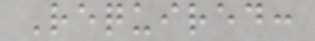Required:
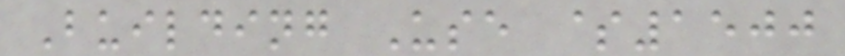Building Use $1500
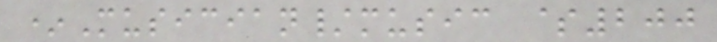*Musician/music $200
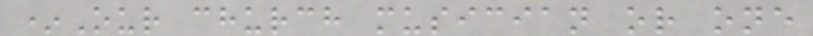*Our church musician or one
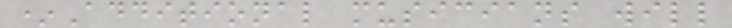*Additional musicians will
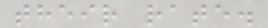their rate.
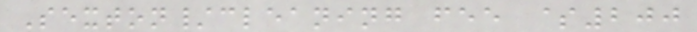Sexton/cleaning fee $200
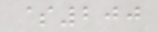$200
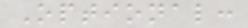Optional:
